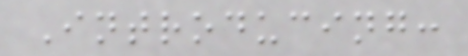Introducing:
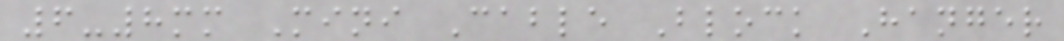6-8mm Mini Cable Block Hanger
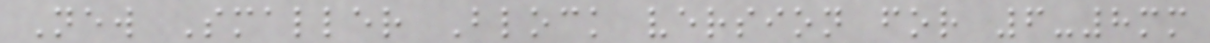New Smaller Block version for 6-8mm
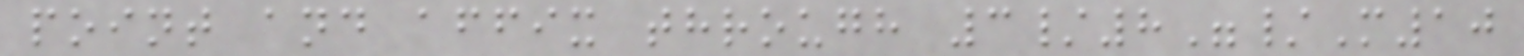point and affix through 3/8"/M10
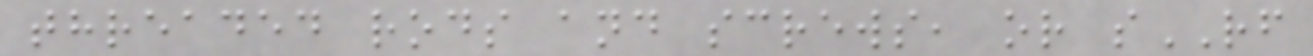threaded rods and screws, or sRF
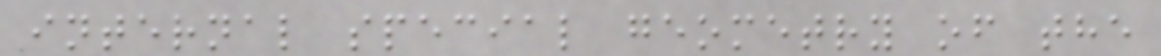internal special geometry of the
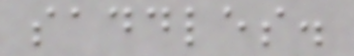saddles.
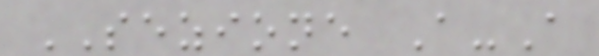SEZIONE A-A
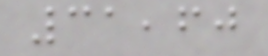31,60
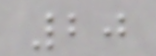20
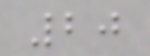20
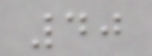40
